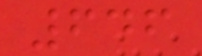646
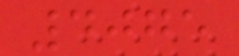4075
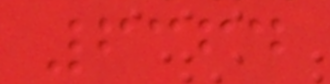6364
